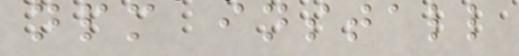npm install
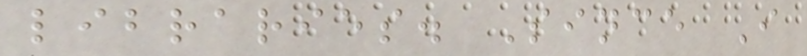libraries. Since I
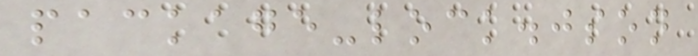package-lock.json
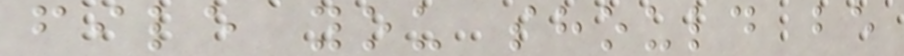file you should be
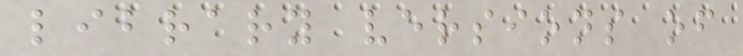library versions of
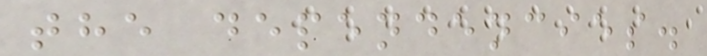the dependencies.
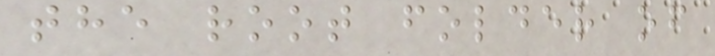the root folder of
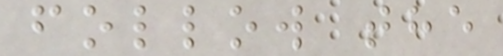follow the
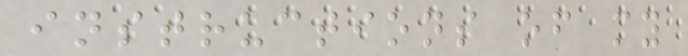instructions of my
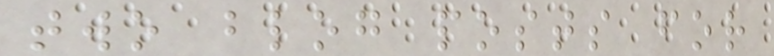two blog posts for
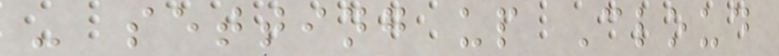- setting up Cloud
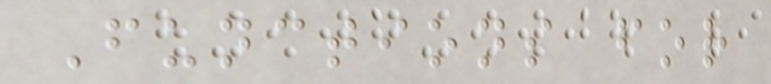Functions for
